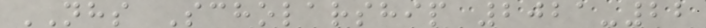NHS Scholarship 2021-22
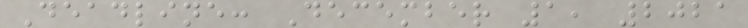Deadline: December 1, 2021
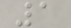1
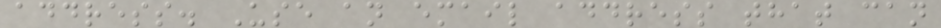address. Use an email address that can
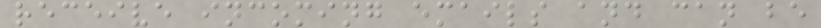receive incoming emails and can be
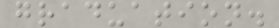graduation.
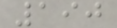190
